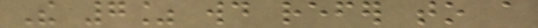The 7% would refer to a
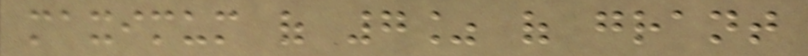maximum of 7% of grant
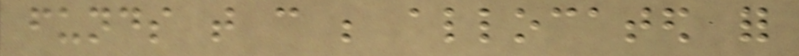funds that can be allocated for
